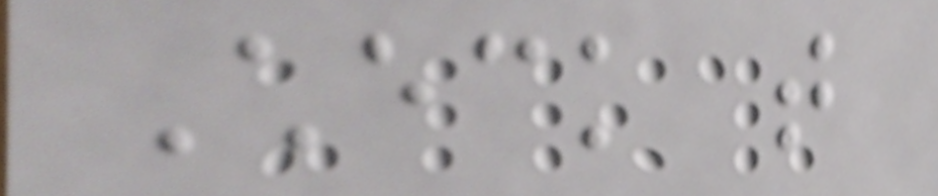Check that
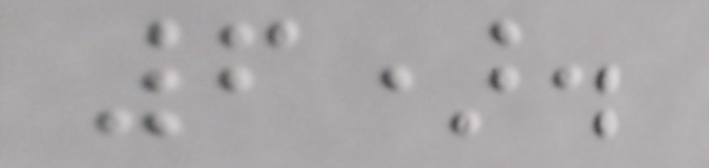6).
